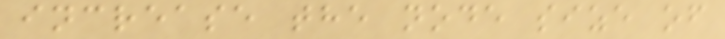increase the node size of
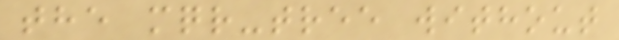the mqr-tree without
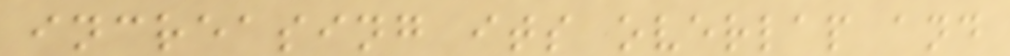increasing its overlap and
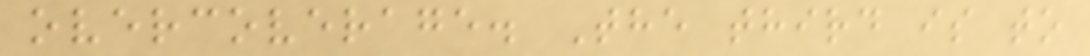overcoverage. The third is to
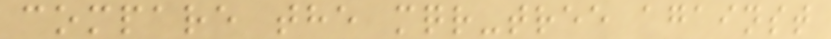compare the mqr-tree against
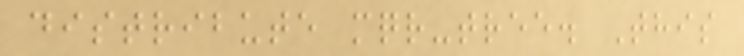distribute mqr-tree. This
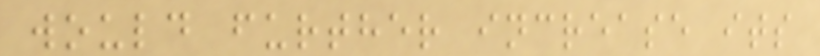would further increase its
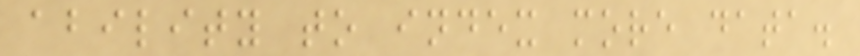ability to index more data.
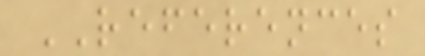REFERENCES
